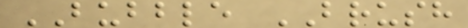BUBBLE BRUSH
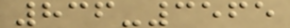836-3565
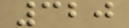320
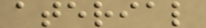aterial
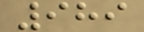989
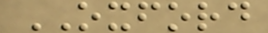OXFORD
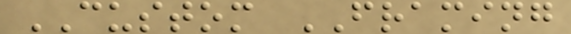CUSTOM FRAMING
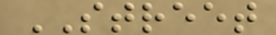STREET
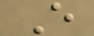E
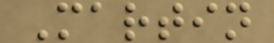Martin
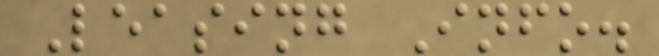Leasing Info.
